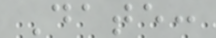Date:
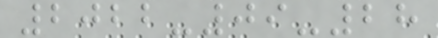2022-09-28
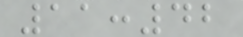11:42
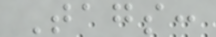Tags:
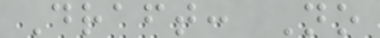Draft: No
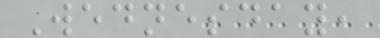Wednesday,
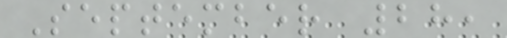September 28,
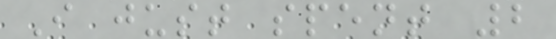I just spent 2
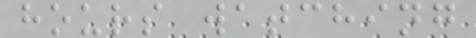hours watching
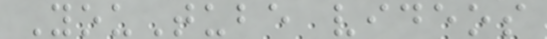YouTube videos
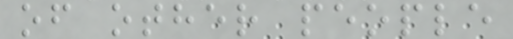of other people
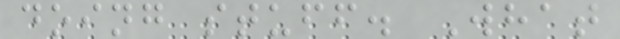doing stuff. What
